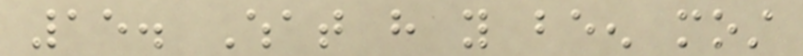15. What have you been most
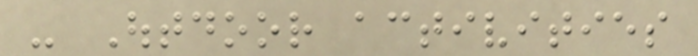- Outdoor activities
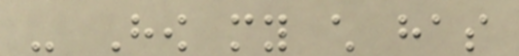- How my child has
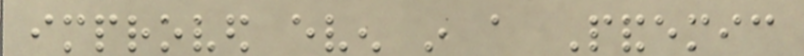improved even in a Pandemic
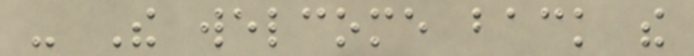- The welcome back the
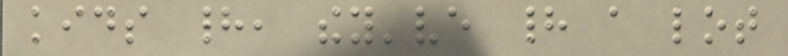kids had, they've had a lot
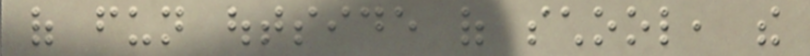of fun outside of school, the
